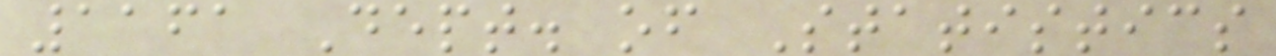1161 Dept. of Statistics
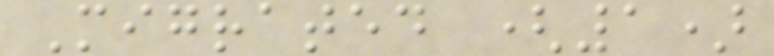Migrated (1)
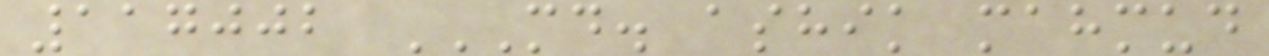117002 MD. ASHIK MAHMUD
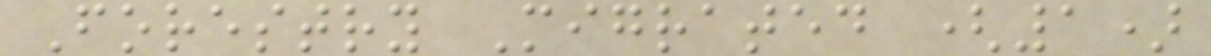Forestry Migrated (1)
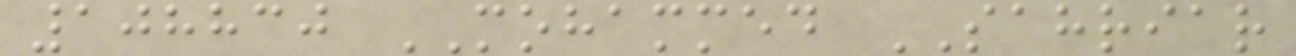108830 MOHAMMED SAHRIAR
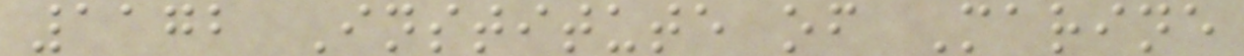1172 Institute of Marine
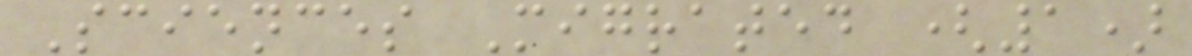Sciences Migrated (1)
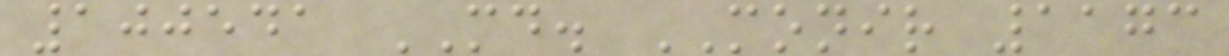100541 MD. MONIR 1173
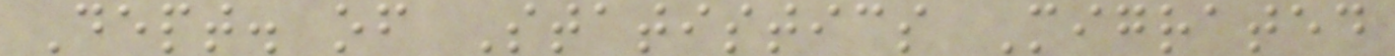Dept. of Statistics Migrated
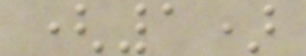(1)
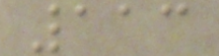113
